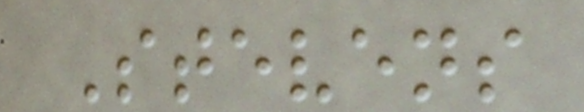Stevens
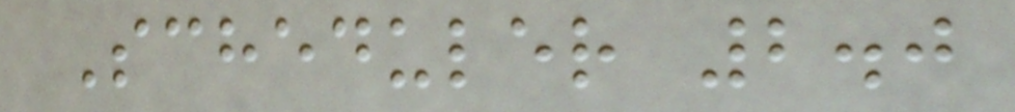Scheduler 2.0
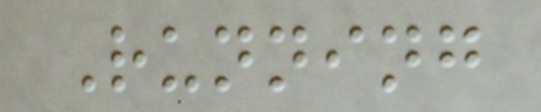Running
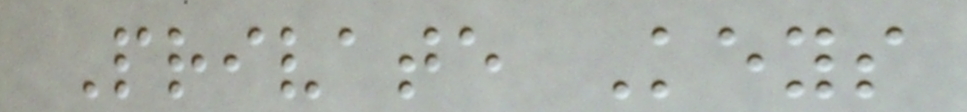Private Keys
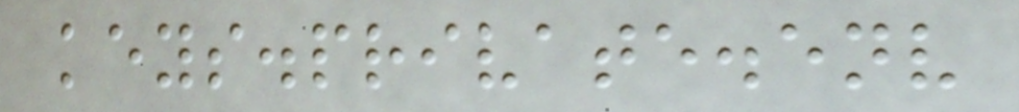keys.private.env
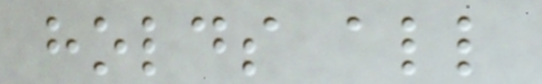holds all
